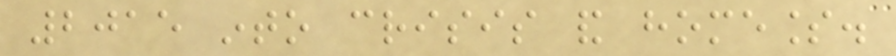2015 into crisis and homeless.
